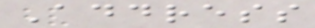Address
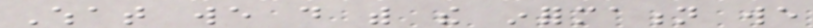What we do with the information we
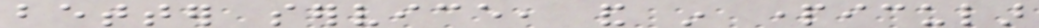better service, and in particular
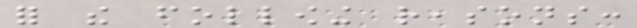for the following reasons:
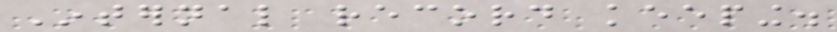Internal record keeping.
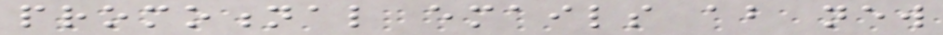promotional emails about new
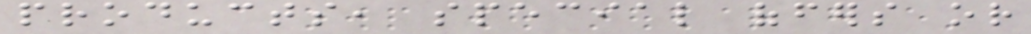products, special offers or
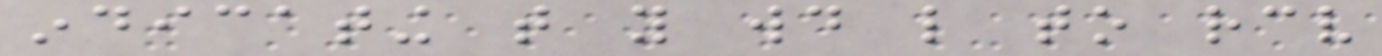indicating that you would like to receive
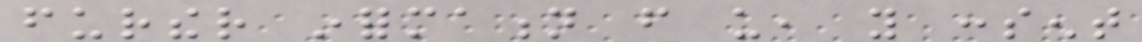further information from us, you consent
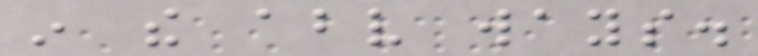in the above ways.
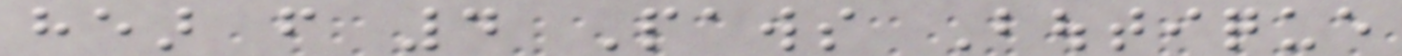hear from 4 Paws Boutique
